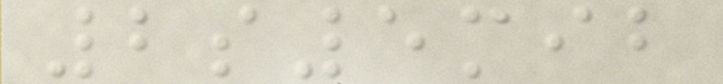2s5mib
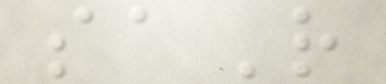saR
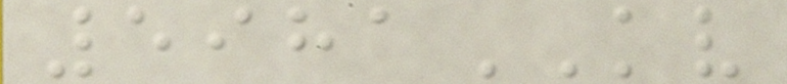5981KV
